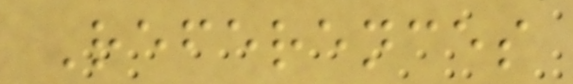References
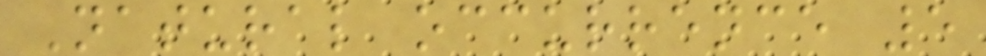Natural occurrence 5
